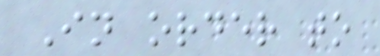In order to
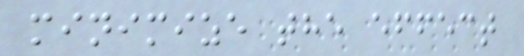minimize the effect
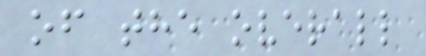of the overall
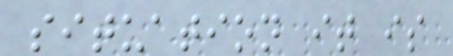situation it is
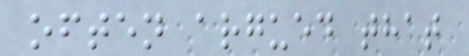often argued that
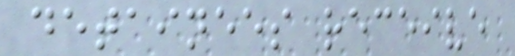detainees receive
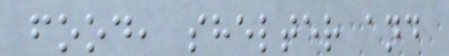food, shelter and
